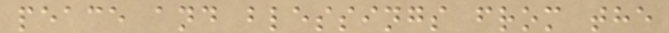peace and blessings from the
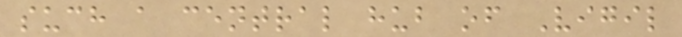such a central hub of Vigil
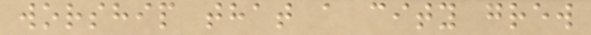worship that a city grew
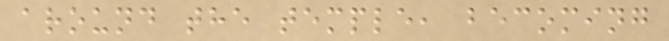around the temple, becoming
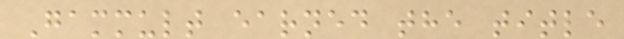Gammult earned the title
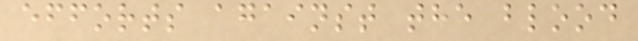efforts against the blood
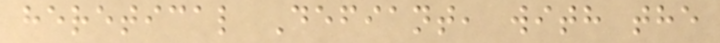heretical Defiant, with the
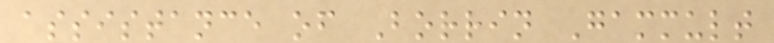assistance of Borrin Gammult
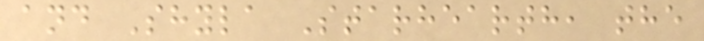and Shyla Starhearth, the
